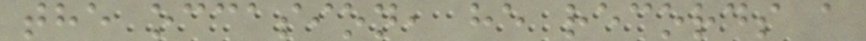the occasion, he records a
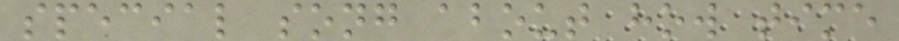special song about how time
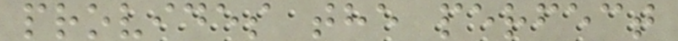provides the perfect
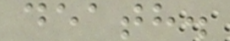death.
